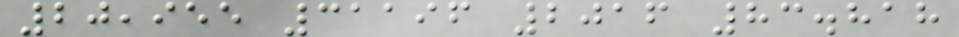20,955 31196 2016 83.818
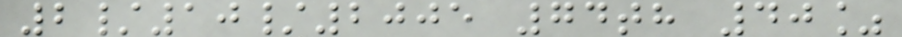2/10/2005 74th 40%
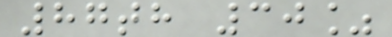87th 30%
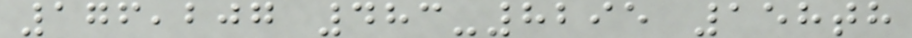176,207 483-8295 158th
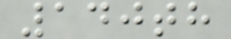140th
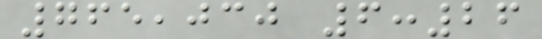765,030 6:26
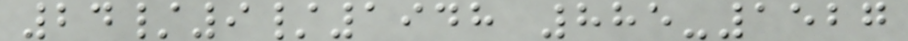24/9/1948 885-1527
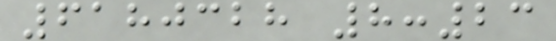6180328 8:23
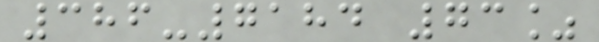386-7184 73%
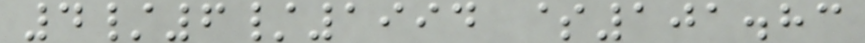4/6/1994 $101.83
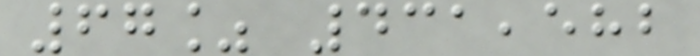67% 431,582
